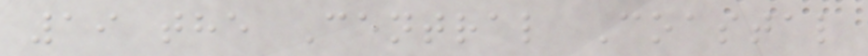19 the Central Coastal
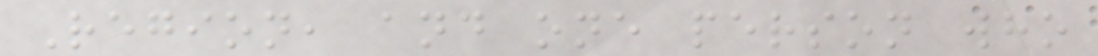Region, and one person who
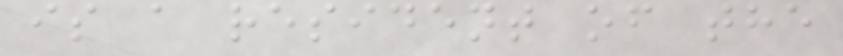is a resident of the
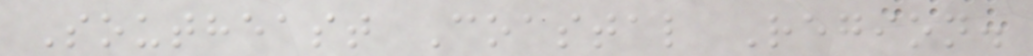Southeast Coastal Region.
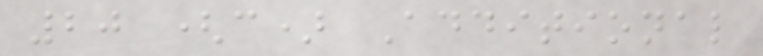20 (c) Additional
